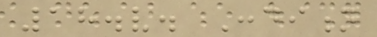18.v. Condition
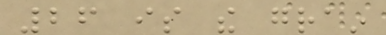26 is the grain
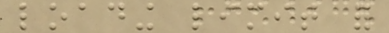loading limit for
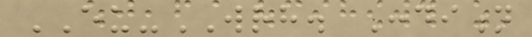EU-WRH. Condition
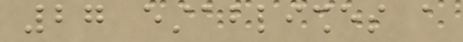27 establishes a
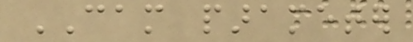CAM parameter
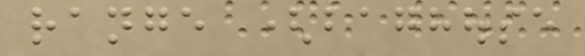range (baghouse
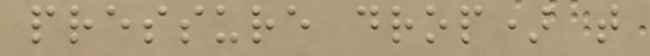pressure drop) that
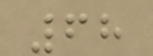68
